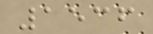1536
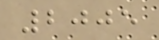2005
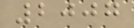2007
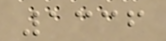1336
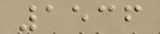1536
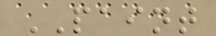PAINT
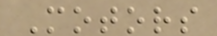Motors
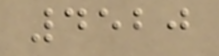4520
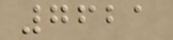7621
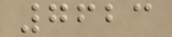7623
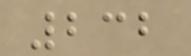232
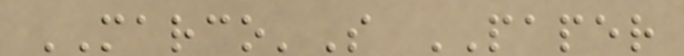MARCO'S PAPER
